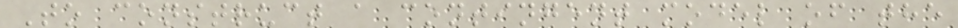To construct a contingent model of the
